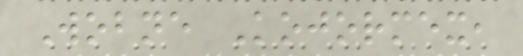Wobne Kojormex,
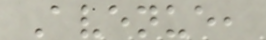Avenue,
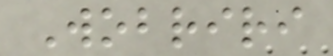Wobriri
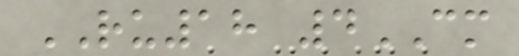RU18 4CM
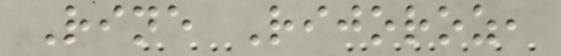Rine Rijoroz,
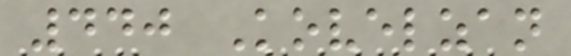440 Kovelzan
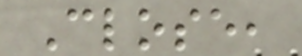Close,
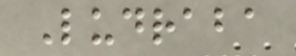Ludraba
